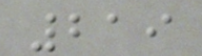219
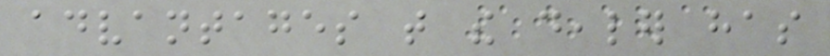advantages that the dealer has
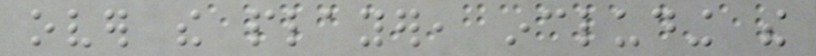over the player, including the
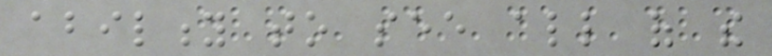ability to see all of the
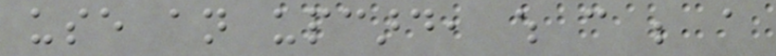use an upcard, which can be a
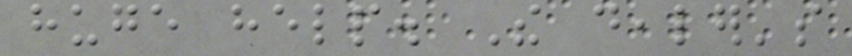huge help. The dealer's
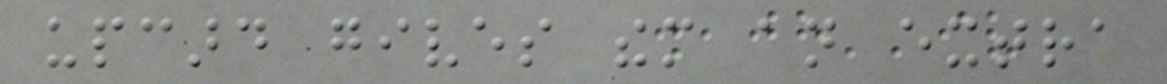upcard gives them an extra
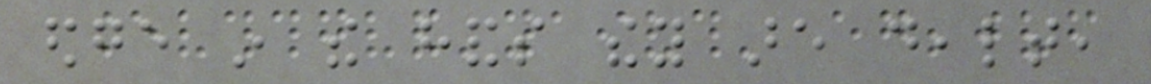edge in the hands they are dealt,
